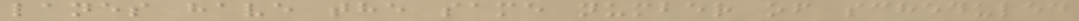lanes have the same number of scheduled
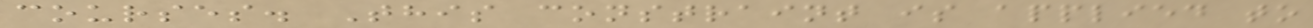courses. This constraint is applied to
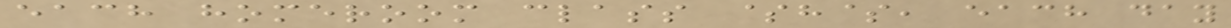each homeroom class $h$, each day
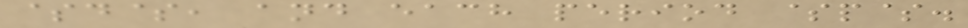$d$, and each period $p$.
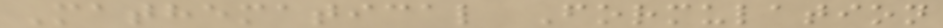Mathematical Formulation
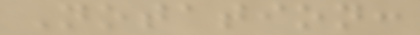Notation:
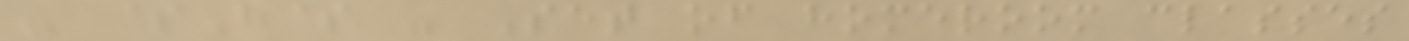- $H$ - Set of homeroom classes
